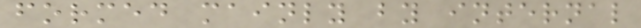formed mainly by internal
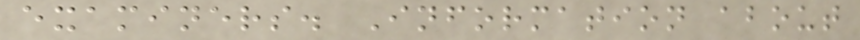examiners. Information about
